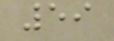59
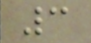3
